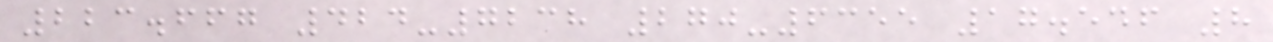223.667 424-7238 270-6355 17.546 8
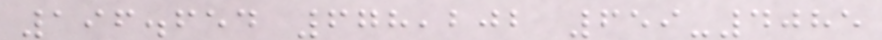196.654 678,202 659-4085
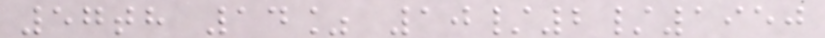57th 14% 10/2/1950
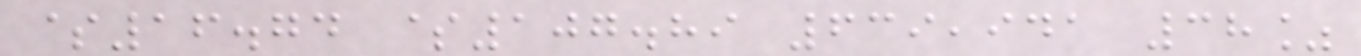$16.74 $107.89 639,941 38%
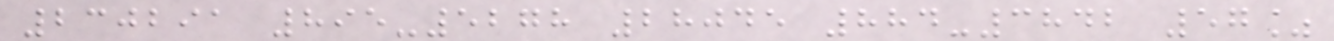230291 895-5278 28045 884-3842 57%
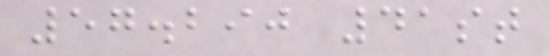57.290 41st
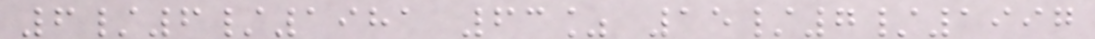6/6/1981 63% 15/7/1997
